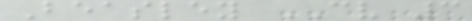Beasley CV 3
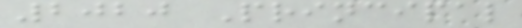2020 Principal
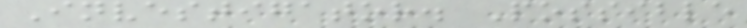Investigator. Possible
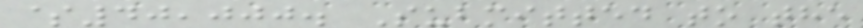$40,000. Submitted to the
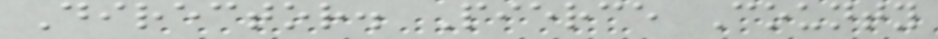Director. Pierce County
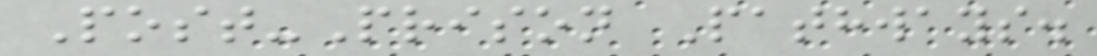Post-Prison Pathways.
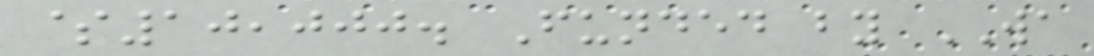$10,000. Funded by WA
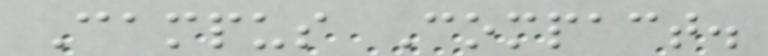Campus Compact.
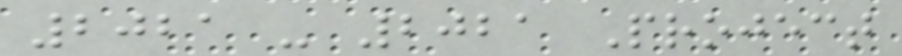2021 - 2021 Project
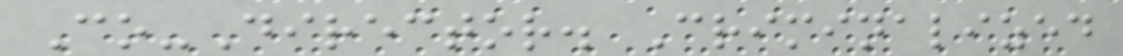Co-Director. Criminalized
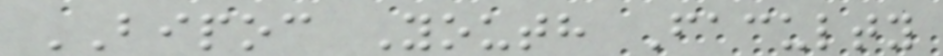BIPOC Youth Faculty
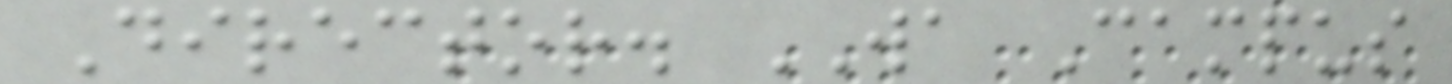Director. WA Campus
